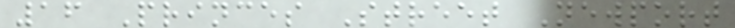16 Princes Street Newport
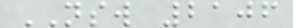NSW 2106
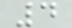4
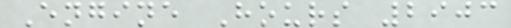Engine Hours 2903
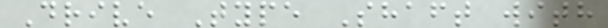Drive Type Shaft with
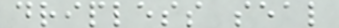dripless seal
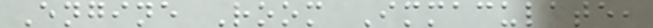Engine Room Immaculate,
